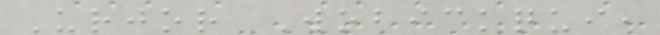Urjor Wobickqui,
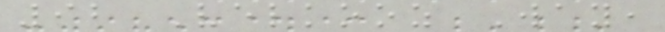92 Velkooz Way,
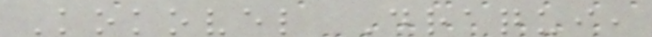Kokovel Draqui,
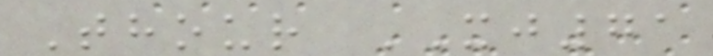Thour XJ71
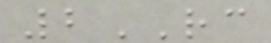2RC
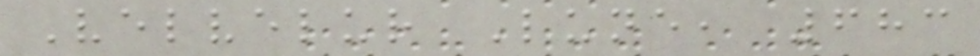Velvelur Lune, 683
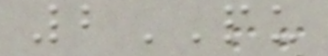2PU
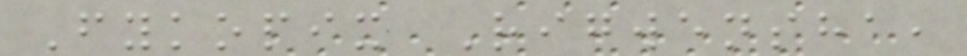Fykopix Rigwensha,
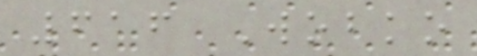616 Wobko
